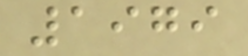1979
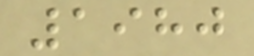1980
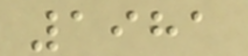1981
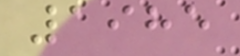1985
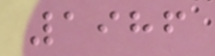1986
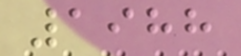1988
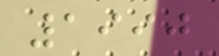1990
